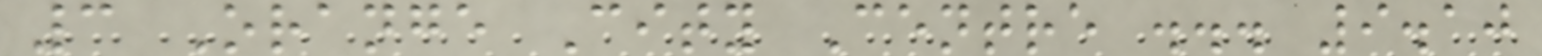3 Orange City Centre ... 9.10
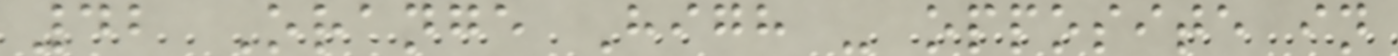42 Orange High - opposite in
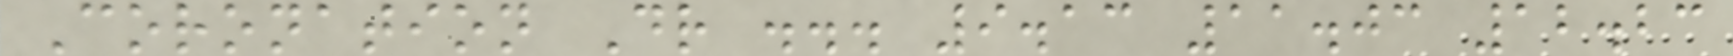Coronation Dr ... 9.13 11.03 12.23
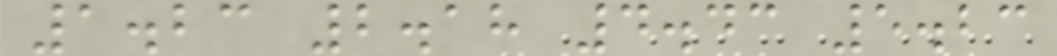1.23 2.18 4.43 5.23
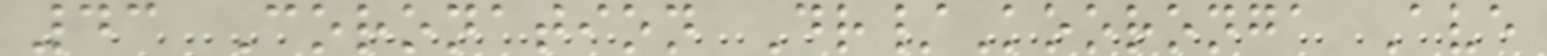43 Coronation Dr/Kooronga Ave
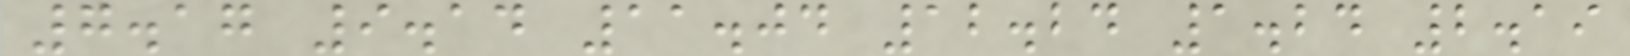7.17 9.14 11.04 12.24 1.24 2.19
